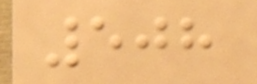508
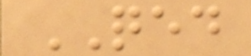QED
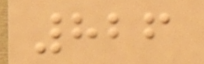826
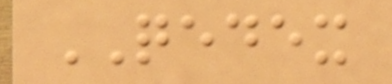QEDEX
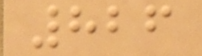826
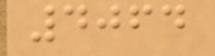4064
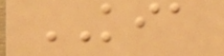KIA
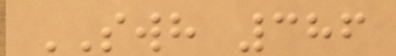SWH 386
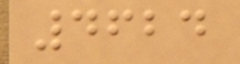4624
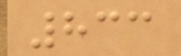833
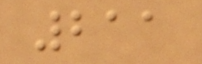211
